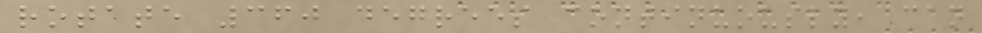rotate 360 degrees continuously, can
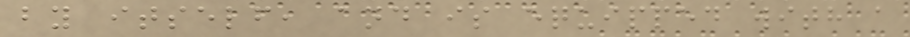by itself, and is equipped with a
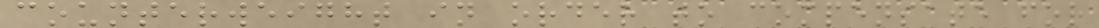counterweight in order to compensate for
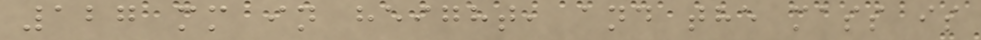127 mm in height, and the mass is
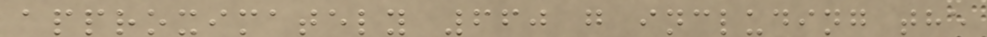approximately 660 g including the
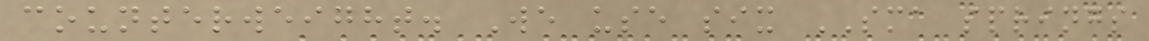counterweight. We use six SMA springs
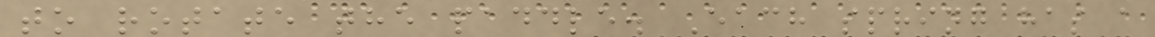to rotate the paddle. Each spring has a
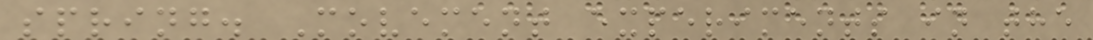spring. Movement experiments in the
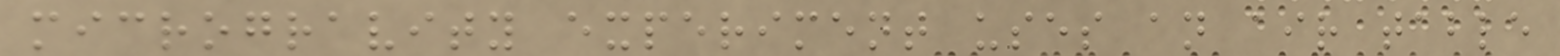microgravity experiment uses an air table
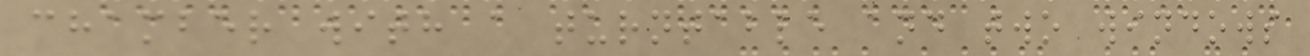chamber with a turntable and two windows
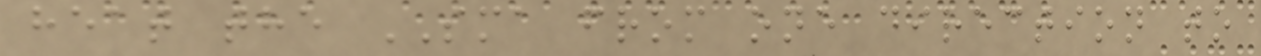heat the SMA from one direction to
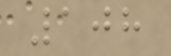108
